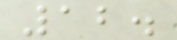12.
